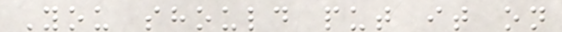You should put it on
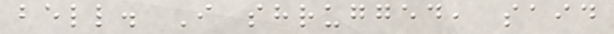bell. I shrugged, said
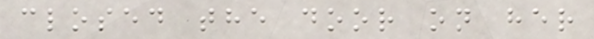closed the door on her
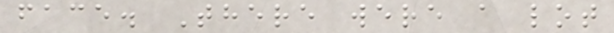face. There were a lot
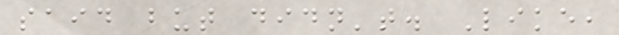said but didn't. Like,
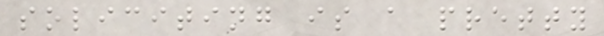soliciting is a pretty
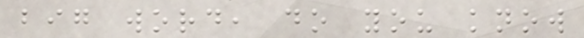big word, do you know
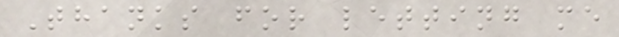Thanks for letting me
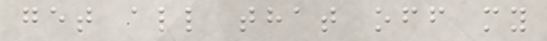get all that off my
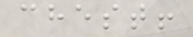chest!
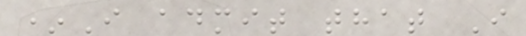*I admit that I
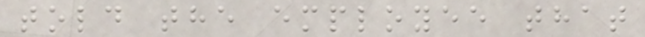told the employee that
